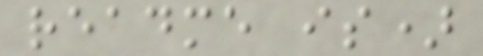readme is)
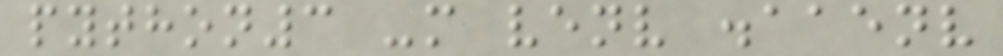python3 -m venv .aaenv
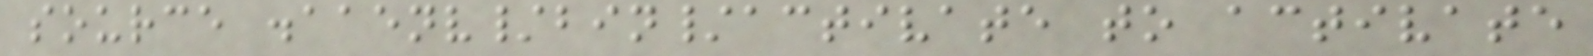source .aaenv/bin/activate to activate
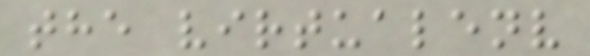the virtualenv
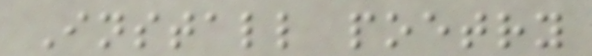Install poetry
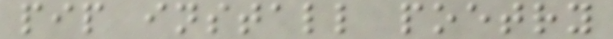pip install poetry
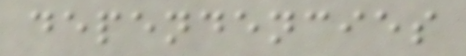dependencies
